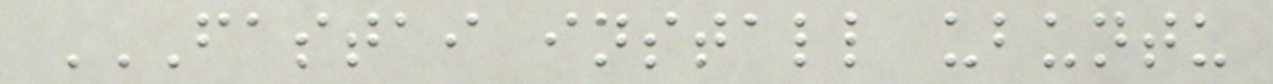FASTAI INSTALL UBUNTU
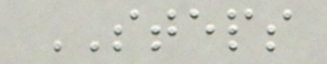STEPS
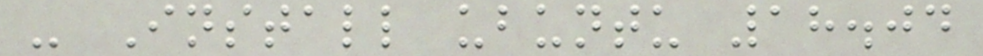- Install ubuntu 18.04
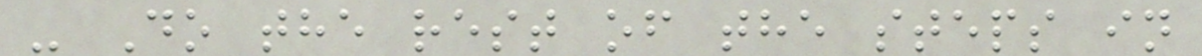- Do the rest of the steps in
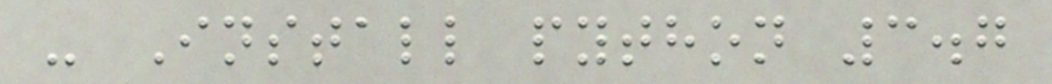- Install python 3.7
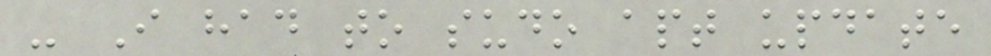- I had to sudo apt update
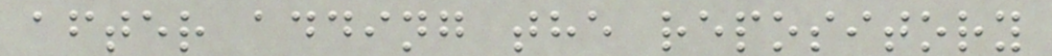after adding the repository
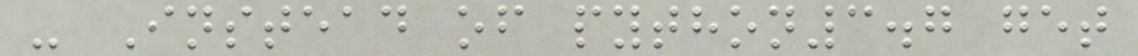- Instead of python3.7 get
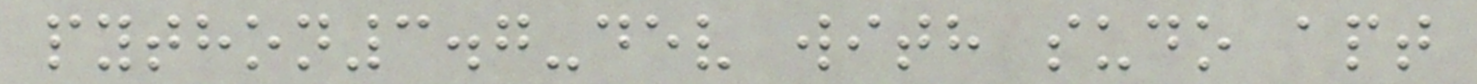python3.7-dev with sudo apt
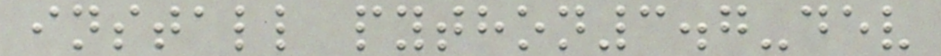install python3.7-dev
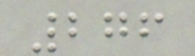276
